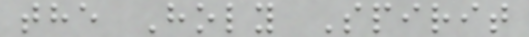the Holy Spirit
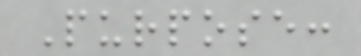Purpose:
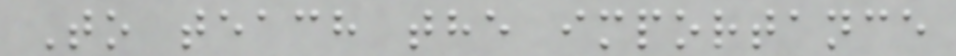To teach the importance
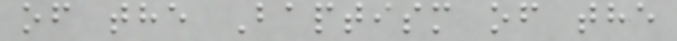of the Baptism of the
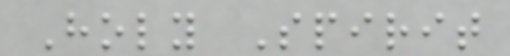Holy Spirit
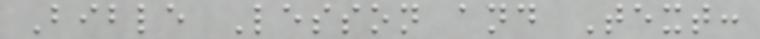Bible Lesson and Text:
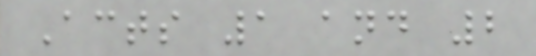Acts 1 and 2
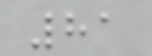81
